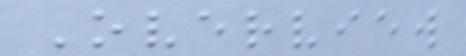Overview
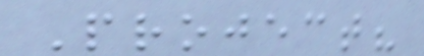Project?
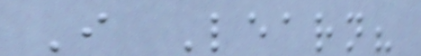I Learn?
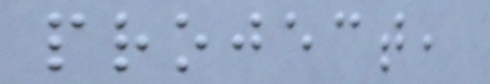project,
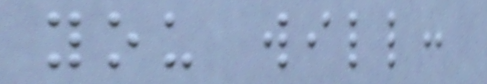you will:
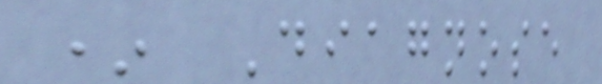* Diagnose
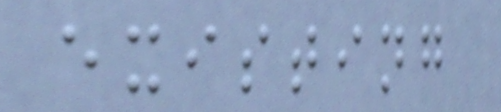existing
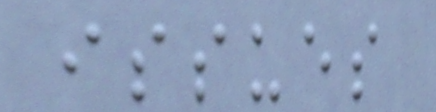issues
